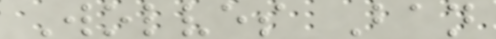Wolves Ban
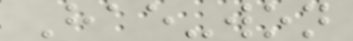Hae-won
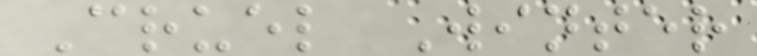Cruel Winter
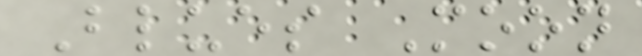Blues Moon
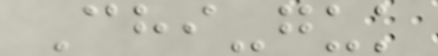Chi-guk
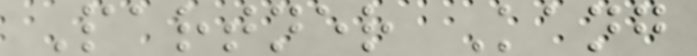Partner Kang
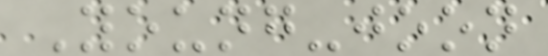Young-joon
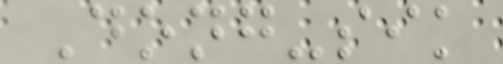Dong-sik
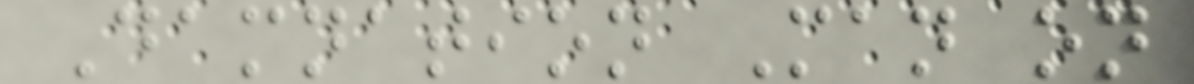Damnation Man on
